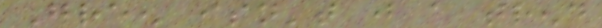Green isn't just a trend
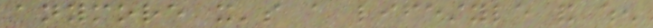anymore it's a lifestyle and when
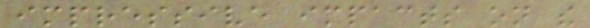impressive impacts on the
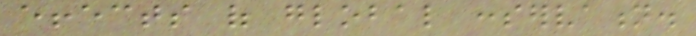effects of global conservation.
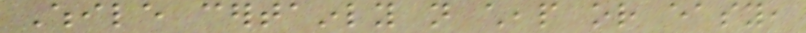While certainly not cheap or easy,
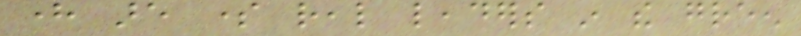here are some real leaders in the green
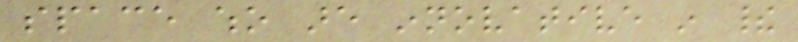space who are innovative in their
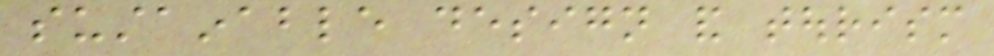sustainable design and tourism
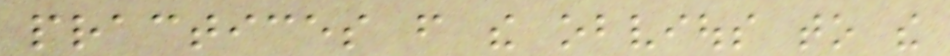practices from the obvious to the
